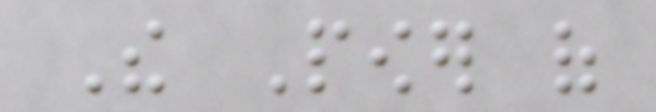The Power of
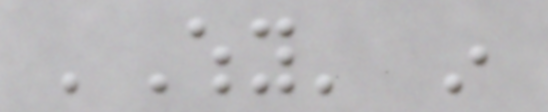'Why' in
